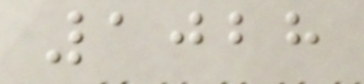1028
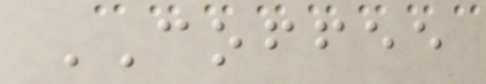COFFEE
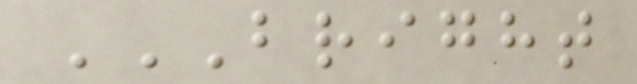BRIGHT
